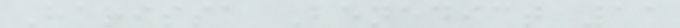Harissa Benedict 11
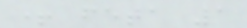+ feta 1
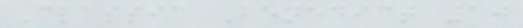Classic Benedict 10
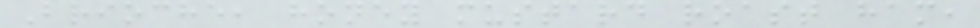Brioche, honey mustard roast ham,
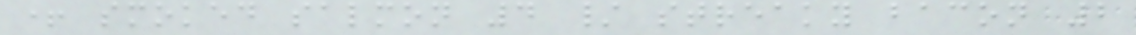+ smoked salmon 4 / streaky bacon 2
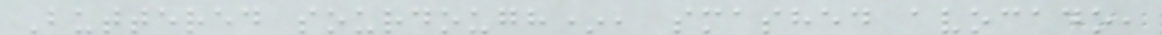Buttered sourdough*, smashed avocado,
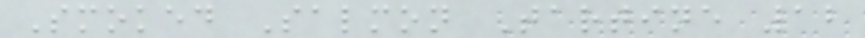Smoked Salmon Tartine 12
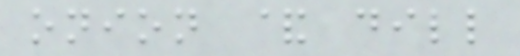onion & dill
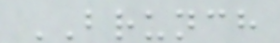BRUNCH
